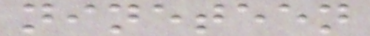nineteen
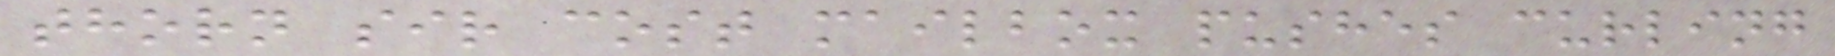thorn sir cost mailbox pushes curling
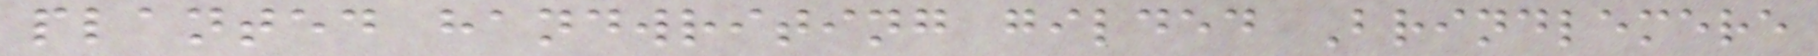planted handwriting gilded Brindlemere
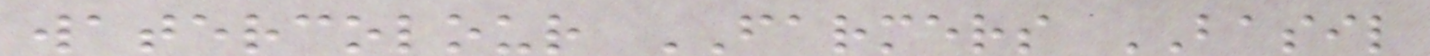watercolour FARMERS BASIL
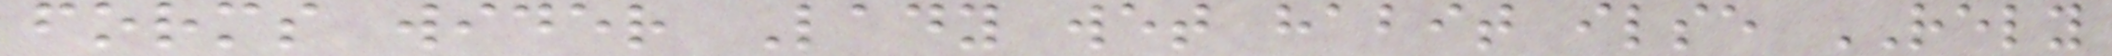forms wider Lady wet habit ilse RELY
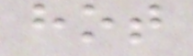hot
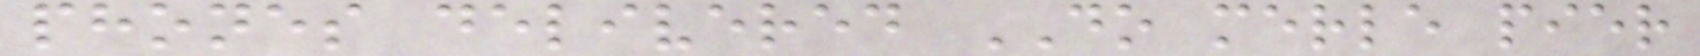phones delivered DO merle pier
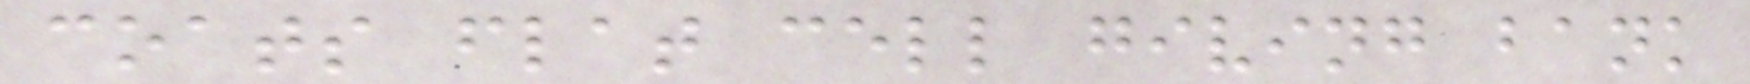coats flat cell giving bank
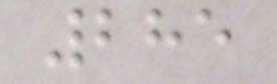285
